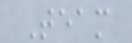Team
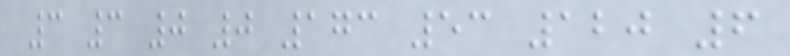3 3 0 0 173 53 120 6
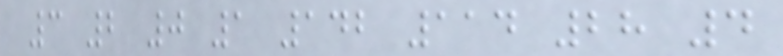3 2 0 1 142 114 28 4
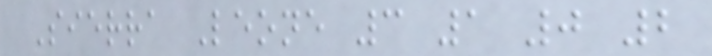Sierra Leone 3 1 0 2
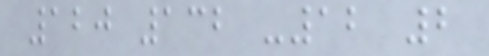120 132 -12 2
